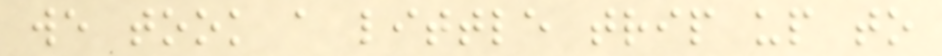we took a little trip up to
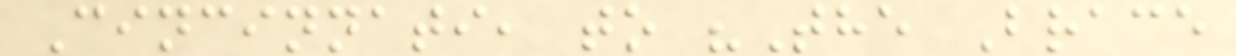Cincinnati, to "The Brace
